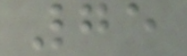75
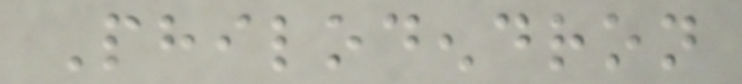Philodendron
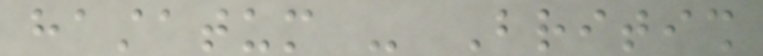hastatum - British
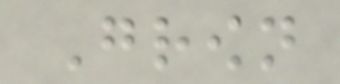Grown
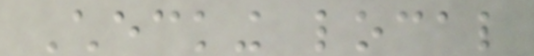Checking local
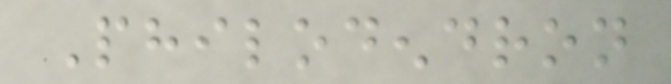Philodendron
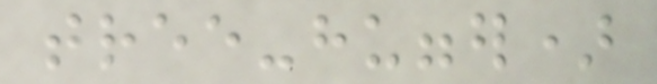tree-hugger)
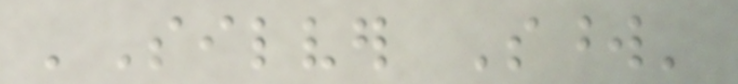'Silver Sword'
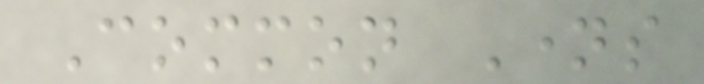Common Names
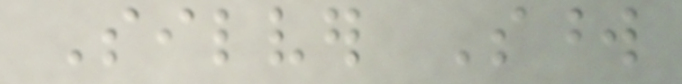Silver Sword
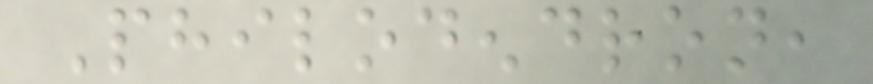Philodendron,
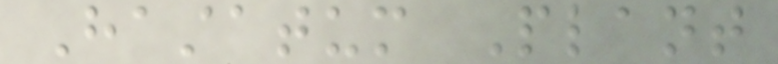Hastatum Plant
